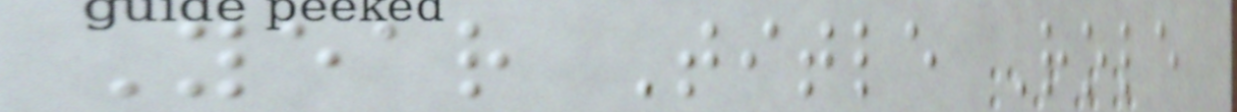Year Title Role
